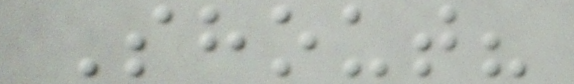Shout?
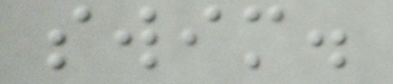swim.
